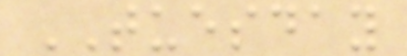TUESDAY
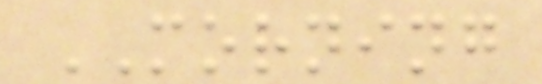MORNING
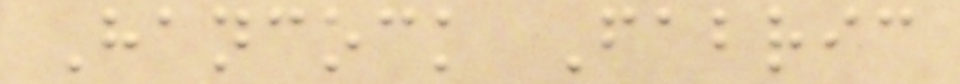Hancock Fabric
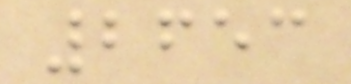2653
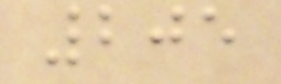205
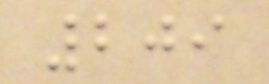209
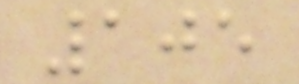105
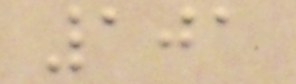101
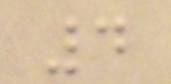4
